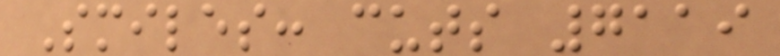Smiles: cuts 7119
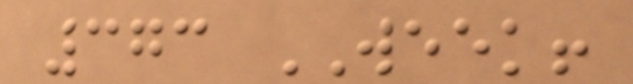373 WEEK!
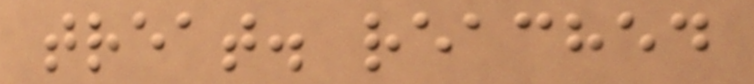treat. reached
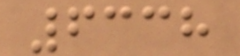6338
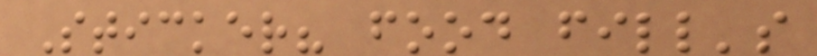Sticker? food fill's
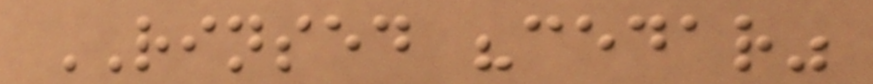RINSED "cedar"
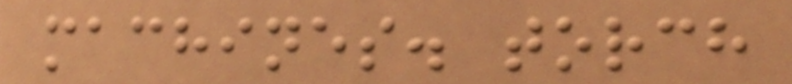machines. torch
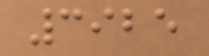3925
